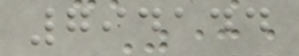794144
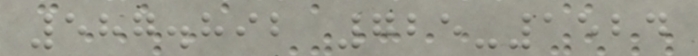587.892 725-1524
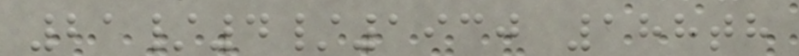21/4/1930 188th
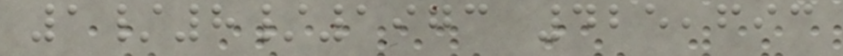1/8/1973 425,693
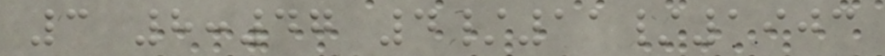3 8:47 4/11/1903
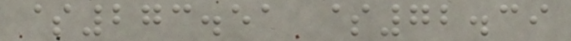$273.51 $72.39
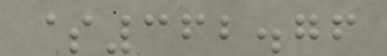$362.76
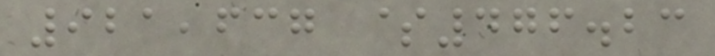921,637 $476.23
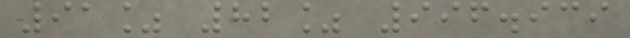91% 82% 996.939
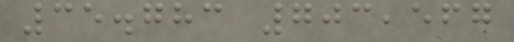35.783 703,567
